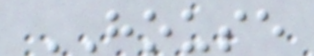HOUSE
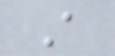A
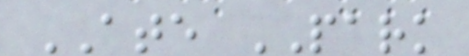ATE PARK
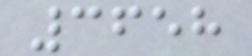3658
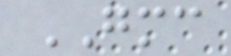GMC
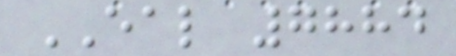EAL 7884
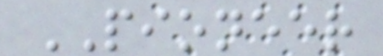PIONEER
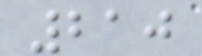210
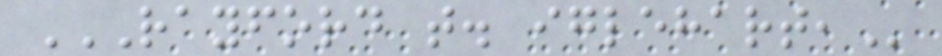RAYFORD T. IGLEHART,
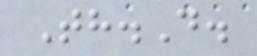Th.D.
